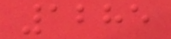1285
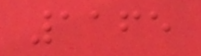1165
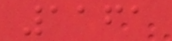1161
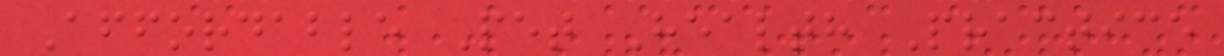Affordable Pet Health Practice
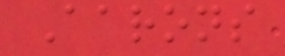Aarons
